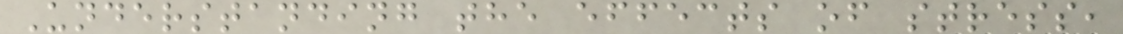Understanding the effects of stress,
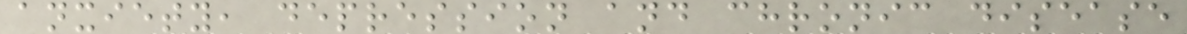anxiety, depression and chronic disease
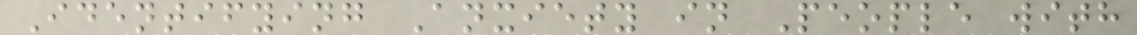Identifying Anxiety in People with
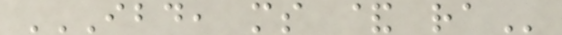IBD, MS & RA
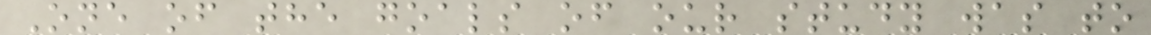One of the goals of our study was to
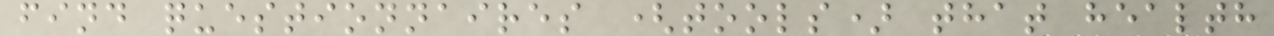find questionnaires (tools) that health
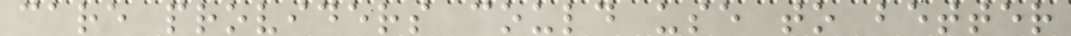care providers could use to better
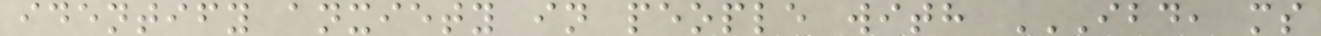identify anxiety in people with IBD, MS
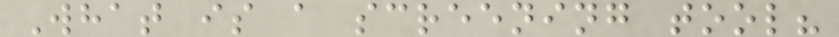What is a screening tool?
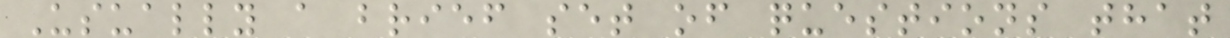Usually a brief set of questions that
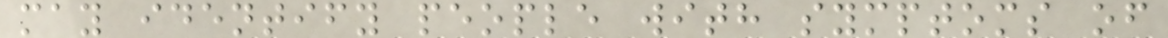may identify people with symptoms of
